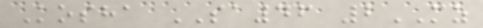Kosha SA46 2MZ
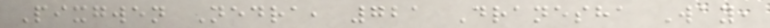Pixgwen Nedra, 721 Dranesha Way,
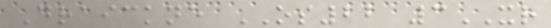Draickne OS22 3XR
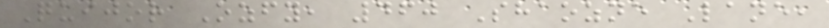Quijor Ozfy, 460 Shaozne Lane,
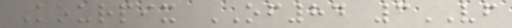Kourpix OF84 3VF
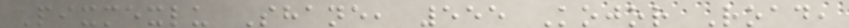Pixmexlu Shane, 555 Kojor Road,
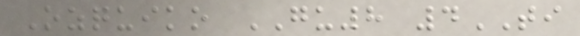Ozquiko GU8 4TI
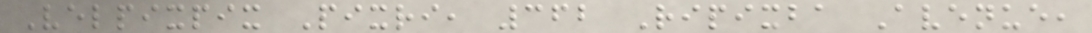Velpixpix Pixri, 362 Ripixba Avenue,
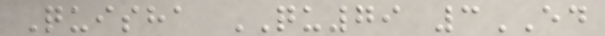Quisha QU79 3ED
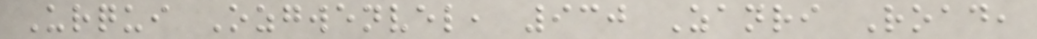Urqui Ozgwenvel, 930 Zanri Road,
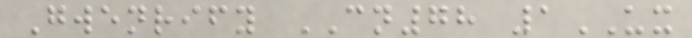Gwenrify CN78 1UX
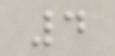4
